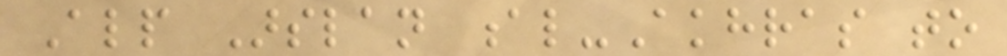Alp Arslan al-Akhras to
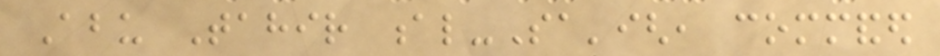Abu Tahir al-Sa'igh, commanded
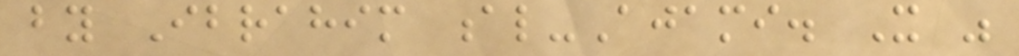by Ibrahim al-Ajami. It was
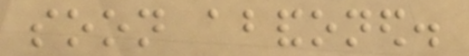soon abandoned.
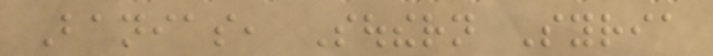Banias, Southern Syria
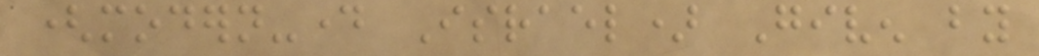(modern-day Israel) Given by
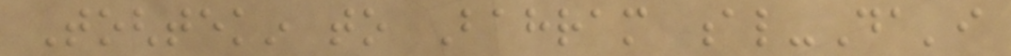Toghtekin to Bahram al-Da'i
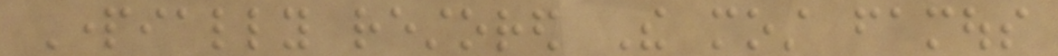Partially restored The most famous
